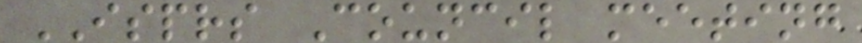ISPRS Council meeting
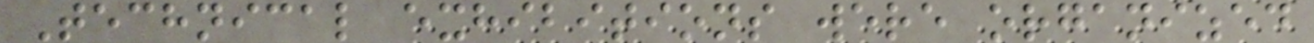Technical exhibitions were organized
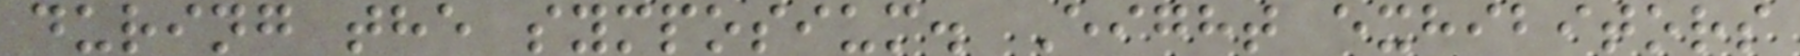during the symposium. Eight exhibitors
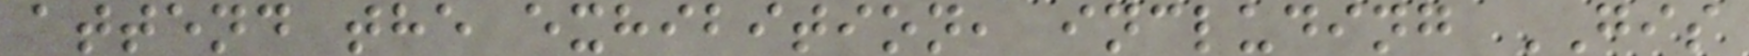attend the exhibition, including GIS
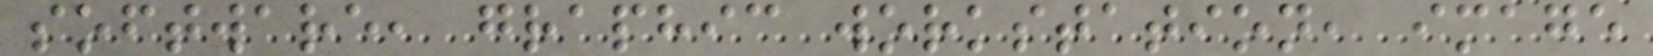software, graphic workstation, image
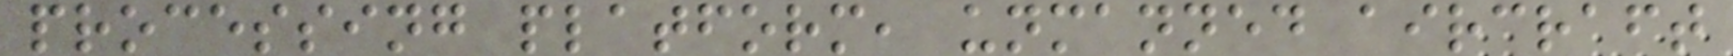processing platform, unmanned aircraft
